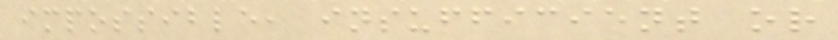impossible, insufficient or
